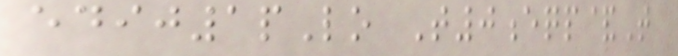edij1pLo T0eqp&T
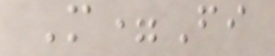M=Fi
